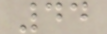44
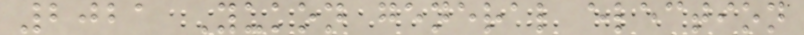2021 Yukon general election
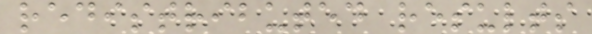redistributed results
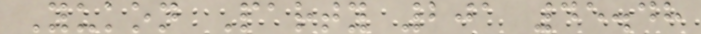Yukon Party 201 45.48
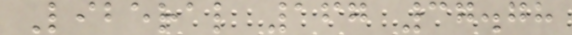Liberal 167 37.78
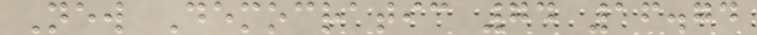New Democratic 74 16.74
